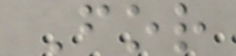For
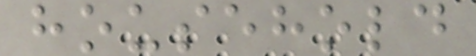household
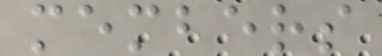members
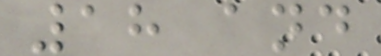18 and
